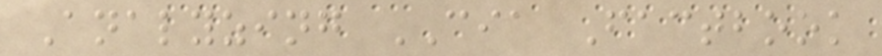Analyzing CIA Factbook
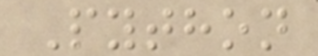Python
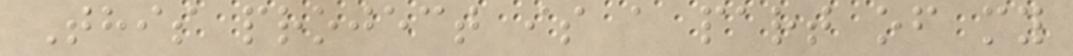This project is a part of my
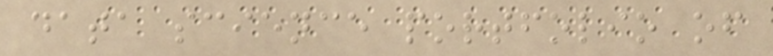data science portfolio of
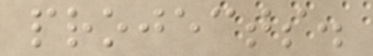projects.
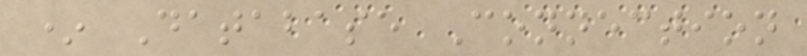* Database Connection
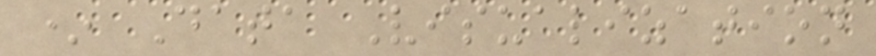* Data Visualization
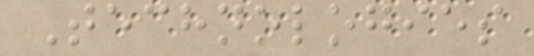Technologies
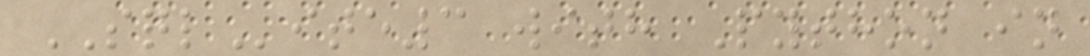SQLite3 with Python in
